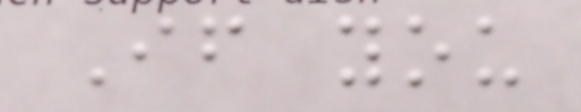If you
